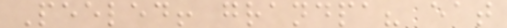Peeled! grandpa? eat
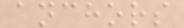anchors
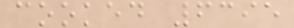cooked 6395
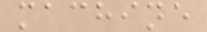machine
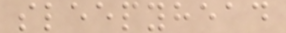sleepyhead
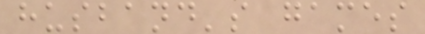husband's games
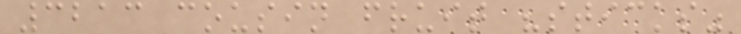3213 cousin fruit "sticks"
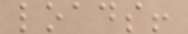loads!
